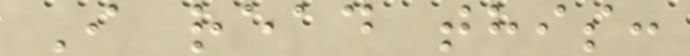I read this:
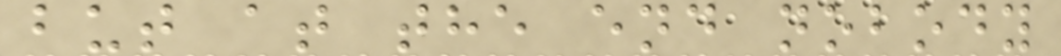but at the end nobody
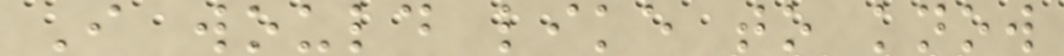I would like to know
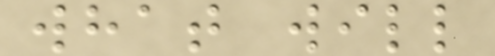what will
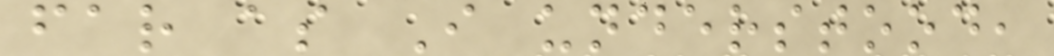far as I understood,
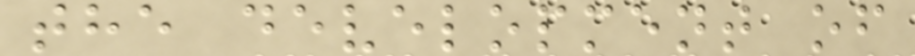the development of
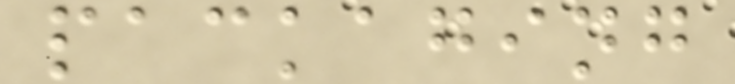packaging
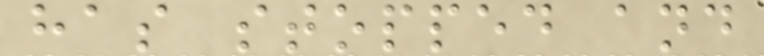has stopped and
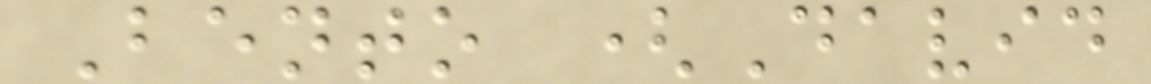Bento (David
